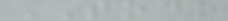TODO
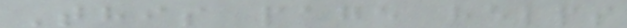This page helps
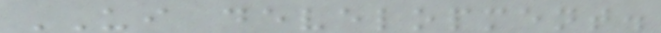UI development.
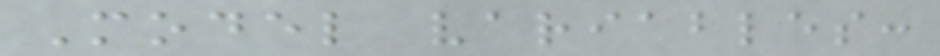Model variables:
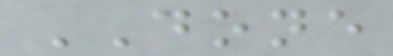DONE
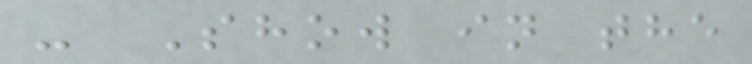- Show in the
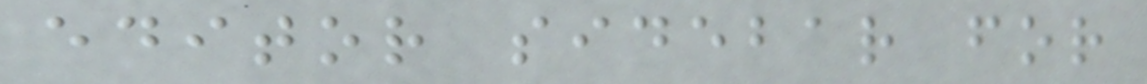editor sidebar for
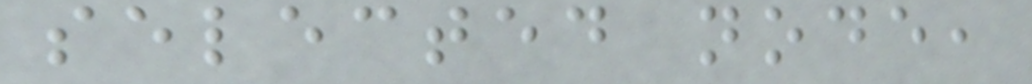selected node,
